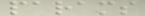params
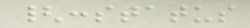{:status
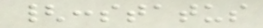{:status
